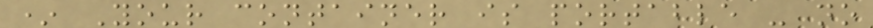* Your container is portable - no
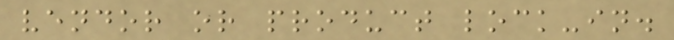vendor or product lock-in.
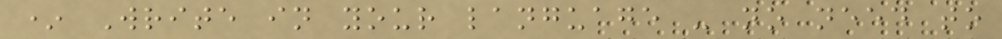* Write in your language - no need to
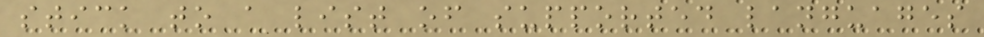stick to a list of supported languages
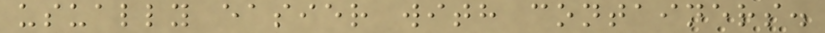usually easier with containers.
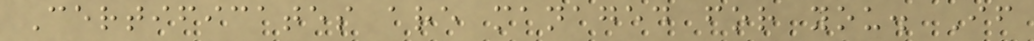Certificates are managed for you. If
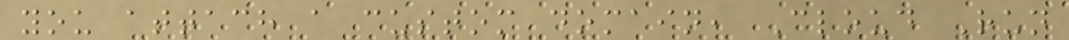you attach a custom domain, Cloud Run
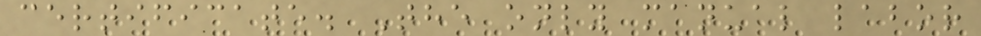certificate. The only manual labor
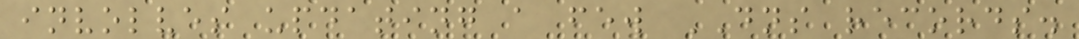involves updating a few DNS records.
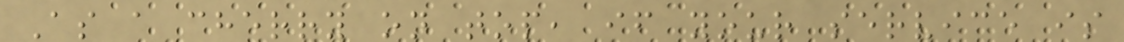As a cherry on top, if your service is
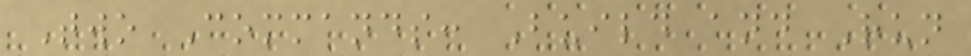Two Commands: Build and Run
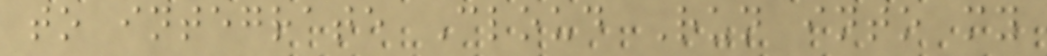to integrate Cloud Run into my
